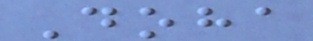Doha
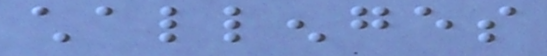challenges
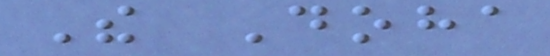The Doha
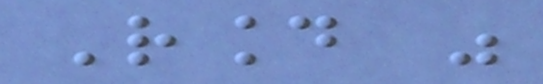Round was
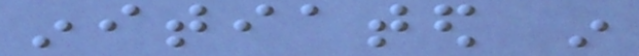initiated in
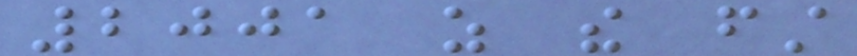2001 as the first
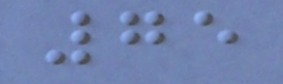75
